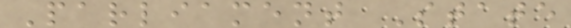Parliament State
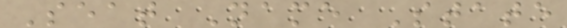Seat Name State
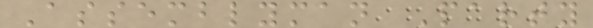Assemblyman Party
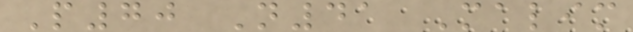P70 N41 Malim
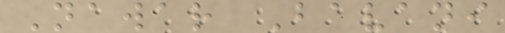Nawar Bavani
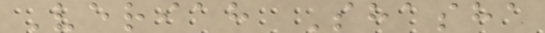Veriah Shasha
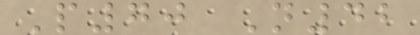P70 N42
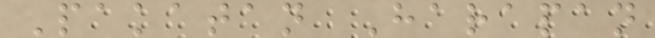Pakatan Harapan
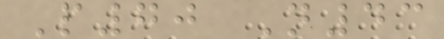P70 N43
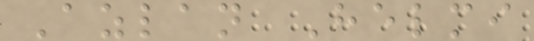Azlan Helmi
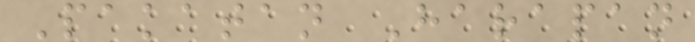Pakatan Harapan
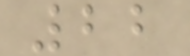22
